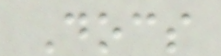Docs
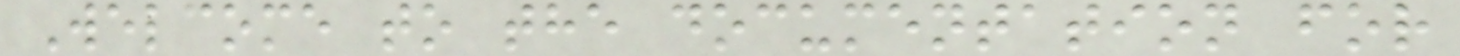Welcome to the documentation for
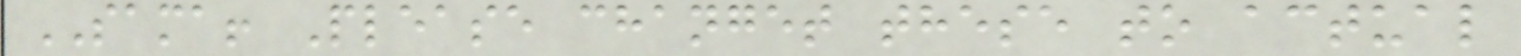SAMA! Please changet these to actual
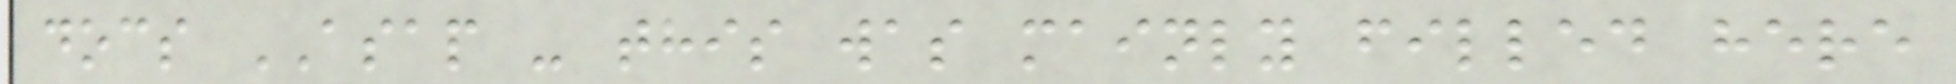docs ASAP - this was mainly filled here
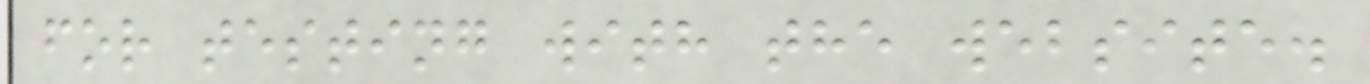for testing with the website.
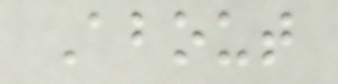About
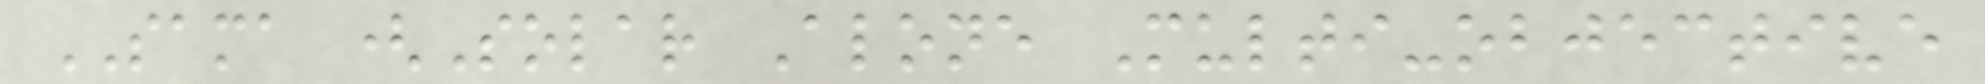SAMA (Solar Alone Multi-objective
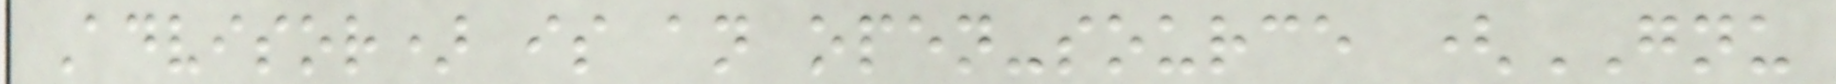Advisor) is an open-source (GNU
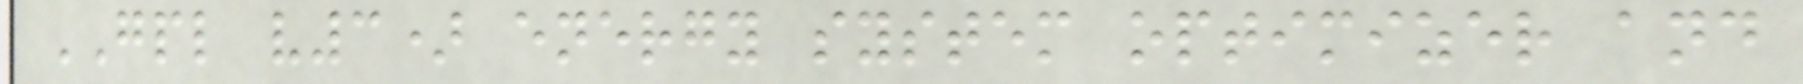GPL v3) energy system optimizer and
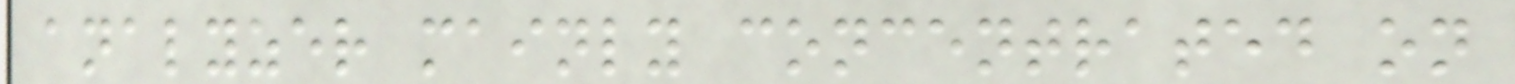analyzer mainly concentrated on
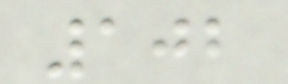102
